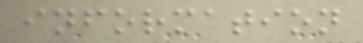information
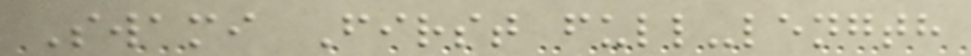Swami First full-length
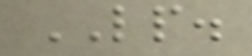LP.
